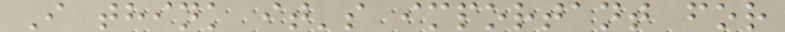I think it's important for
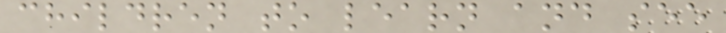children to learn and see
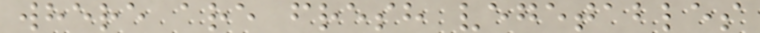where are fresh vegetables
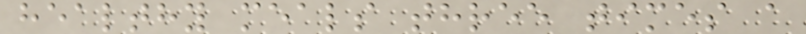healthy meals three times a
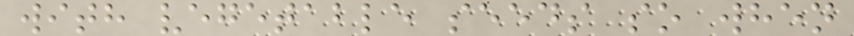with vegetable seeds so when
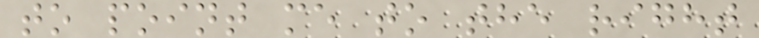to point me to the right
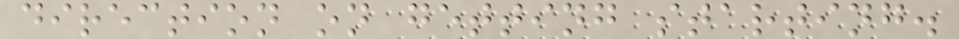direction on getting starting.
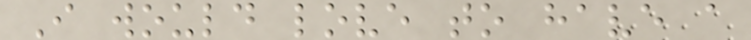I would love to have a
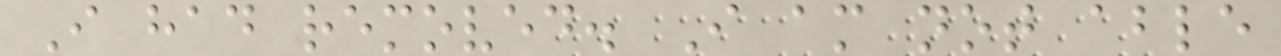I had removed. I am not able
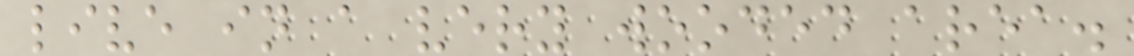live in a very wooded area.
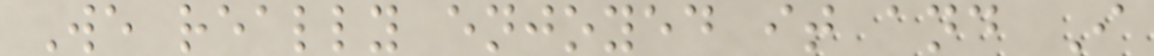We really enjoyed it and I
